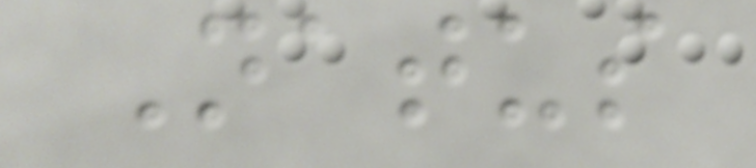Natus
